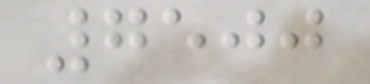7500
